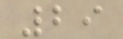29
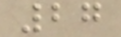27
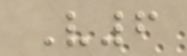V6
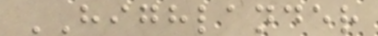HIGHLANDER
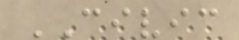CIVIC
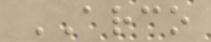ARCO
